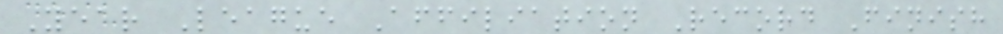Year League Affiliation Record Finish
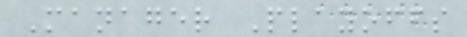Manager Playoffs
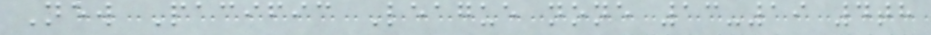New Pacific League none 13-19 4th
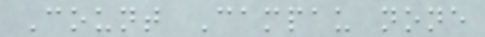Count Campau none
